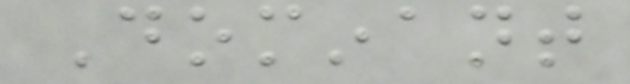Dominant
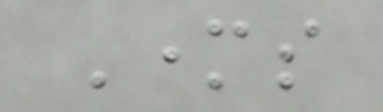Mothers
